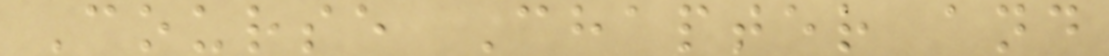Course Chapter and
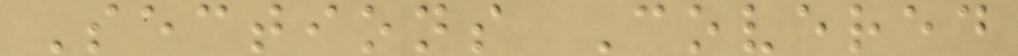Sections Covered
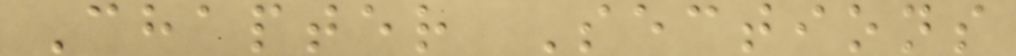Chapter Sections
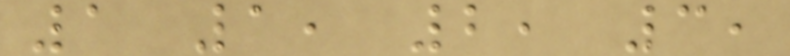1 1, 2, 3,
